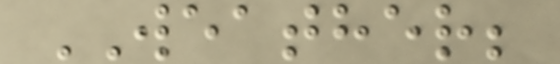WEATHER;
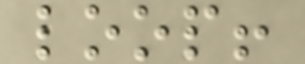loop!
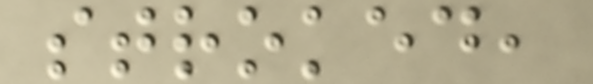stroked,
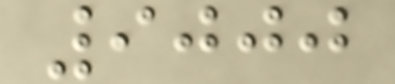9000
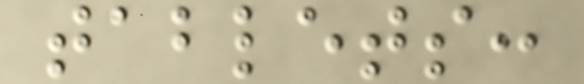tablets:
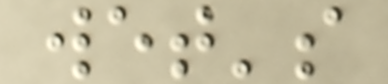wet's
